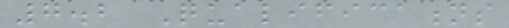7.2 Qualifications
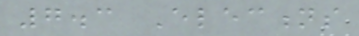7.3 Elections
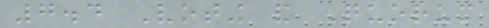7.4 Voting and Quorum
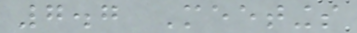7.7 Meetings
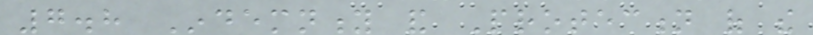7.8 Indemnity and Protection of the
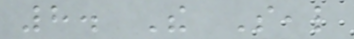8. The Seal
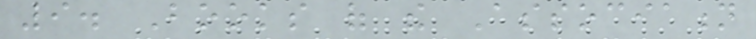9. Books of the Association
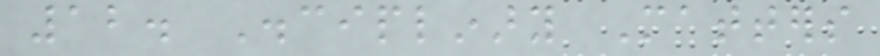12. Disciplinary Matters
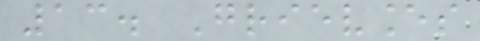13. Grievances
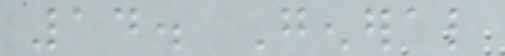14. General
